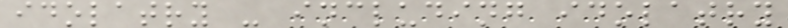idolatry - including idolatry
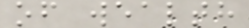of wealth
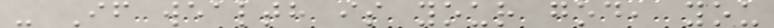- If wealth is your god, you
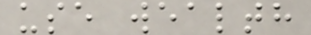use wealth
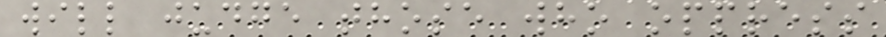will judge those who oppress
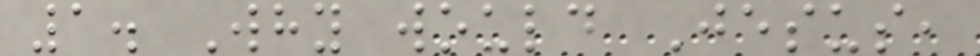1. Why would Jesus,
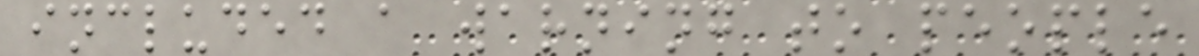included a warning to people
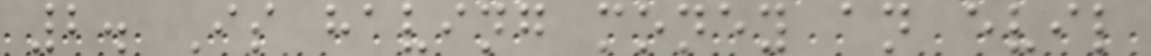2. Is having money an evil
